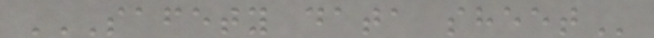SAFETY DATA SHEET
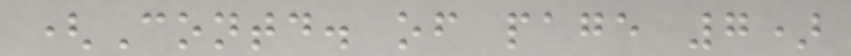(Contd. of page 7)
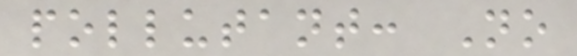pollutant: No
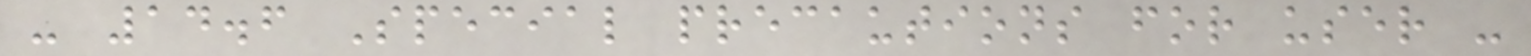- 14.6 Special precautions for user -
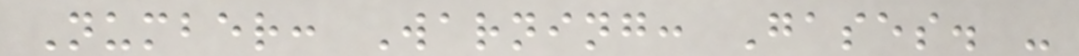Number: Warning: Gases. -
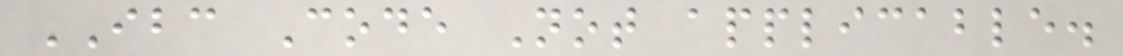IBC Code Not applicable.
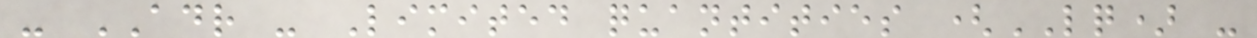- ADR - Limited quantities (LQ) -
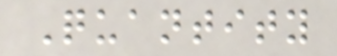Quantity
